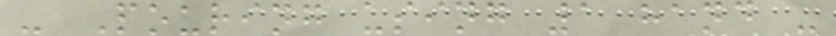- Pouring using 1 hand -
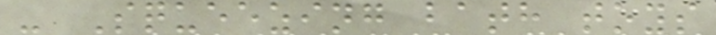- Squeezing bath toys
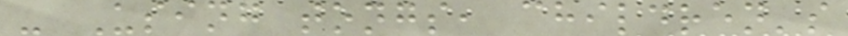- Using tongs, children's
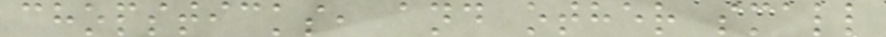chopsticks, and other small
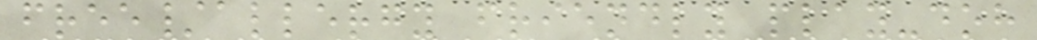free/allergy friendly play-doh
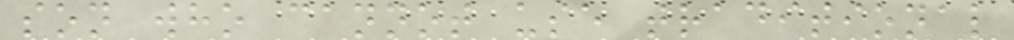son who cannot use traditional
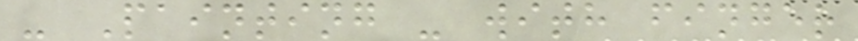- Painting - with finger
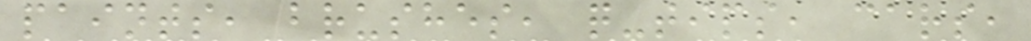paints, brushes, q-tips, cars,
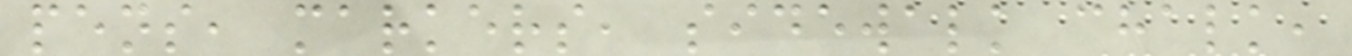pens, markers, sidewalk chalk,
